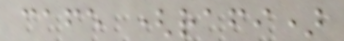cafe (rafi)
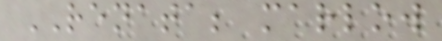RENATA; marlow
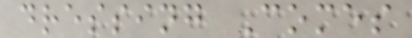dressing Comes
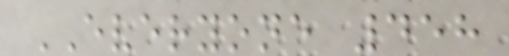EVERYONE 458
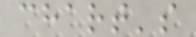chart's
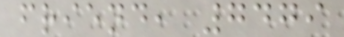friend, 7479
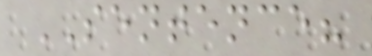SENTENCE?
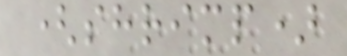(shrimp)
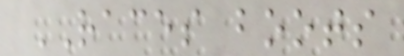RACES boots
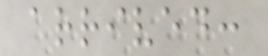arrived:
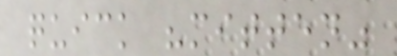quick "mitten"
